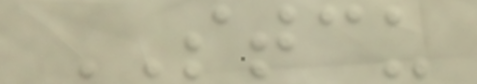STCU
